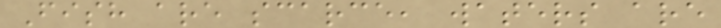Fish are scarce, waters are
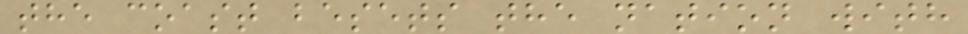the coast besets the nation with
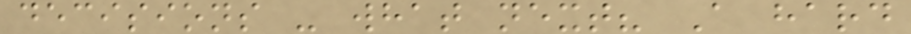decisions - what next? A hard
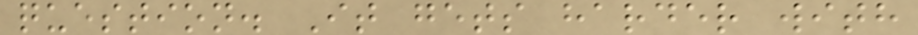question. It gets harder with
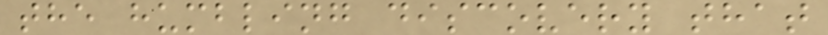the humbling discovery that
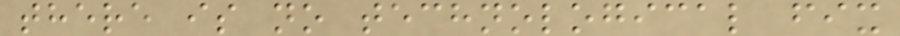there is no technological fix
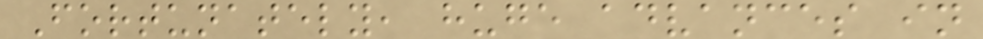Fortunately, huge advances in
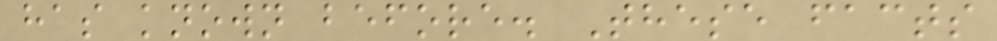has known before. These facts
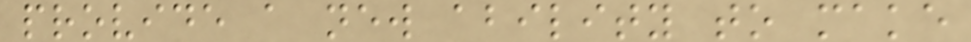provide a new ability to make
